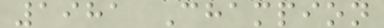1981 Champion
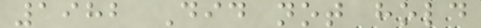1982 Did not hold
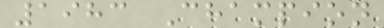1983 Champion
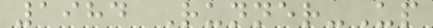1984 Runner-Up
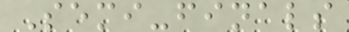Semi-finals
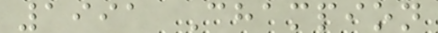1991 Champion
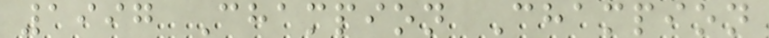1997 Champion Champion
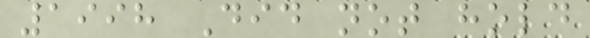1998 Did not hold
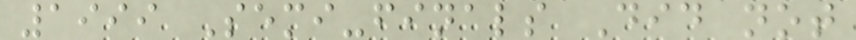1999 Semi-finals Did not
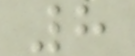8
